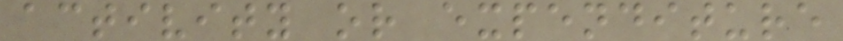activity or expenditure
